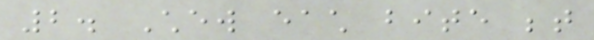2. Chew each bite between
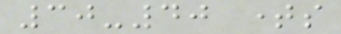30-40 times
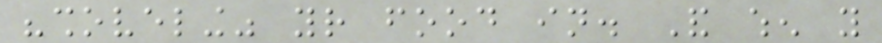"shoveling" your food in. And when you
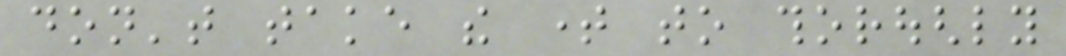don't take the time to thoroughly
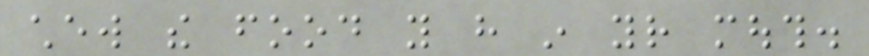chew the food you have in your mouth.
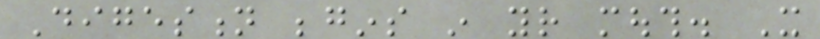Digestion begins in your mouth. It
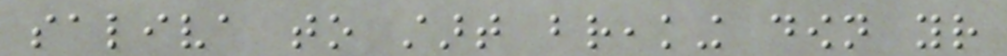saliva to start breaking down your
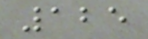125
